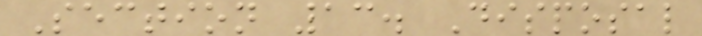Section 13. Disposal
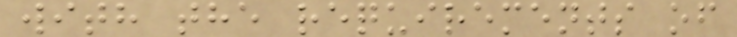with the requirements of
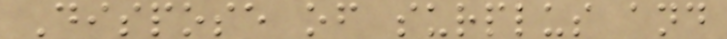Dispose of surplus and
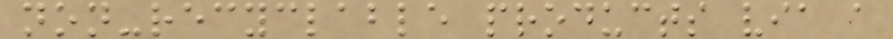non-recyclable products via a
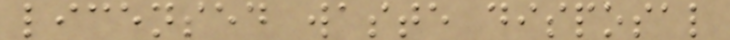licensed waste disposal
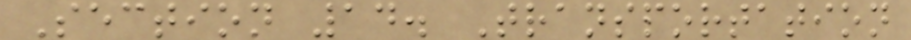Section 14. Transportation
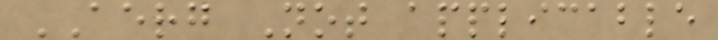AERG Not applicable
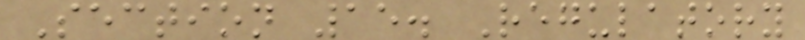Section 15. Regulatory
